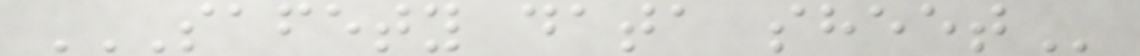SAFETY DATA SHEET
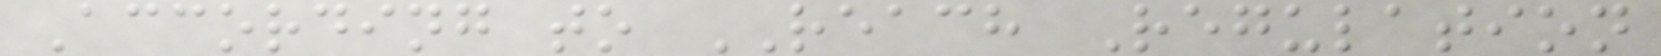According to REACH Regulation
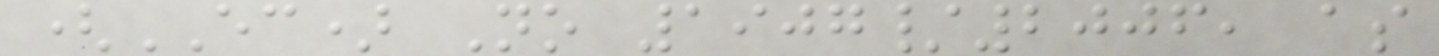(EC) No 1907/2006, as
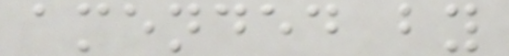amended by
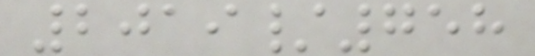2019/758
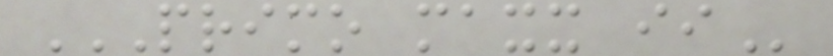PRIMO MAXX II
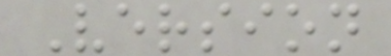Version
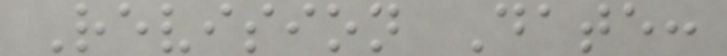Revision Date:
